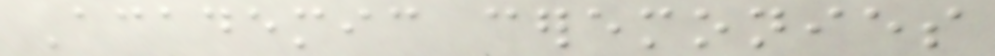Academic ceremonies
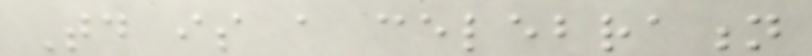Today is a celebration
